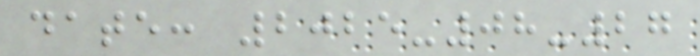date: 2025-08-27
